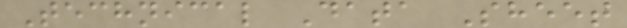Technical Data Sheet
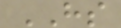HS
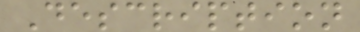Description
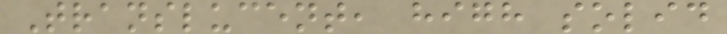Translucent, high solid
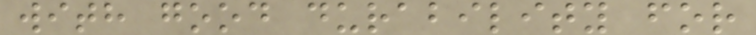with good durability for
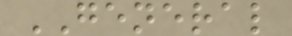GENERAL
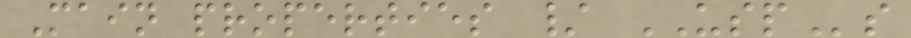Main properties / USPs
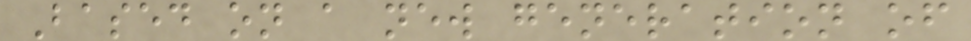Based on a new generation of
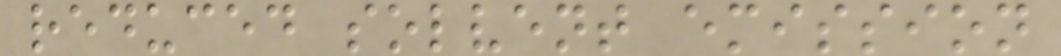reduced solvent emission
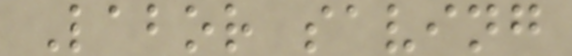Labor saving
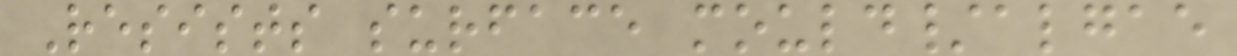Resists surface mould/algae
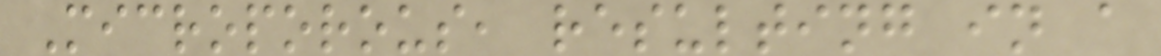Microporous, resulting in a
